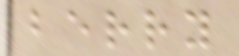berry
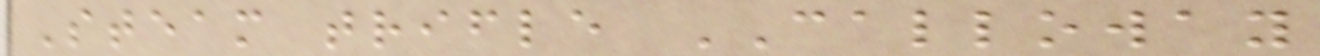Steam trifle CALLOWAY
